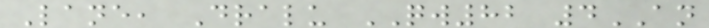Lane, Dralu QW82 4AN
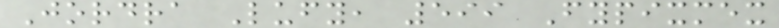Jordra Lufy, 599 Fypixmex
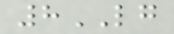8LG
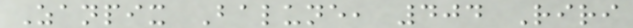Zanpix Balune, 404 Riri
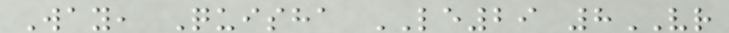Way, Quisha LE29 8VR
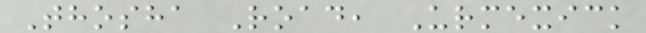Thosha Road, Urmexick
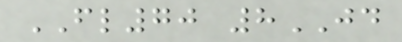FL70 8JD
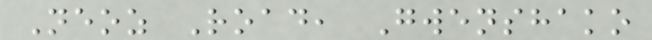Neoz Road, Gwenshako
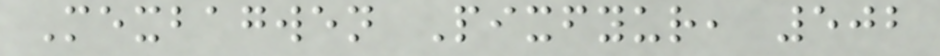Mexbagwen Pixfyur, 502
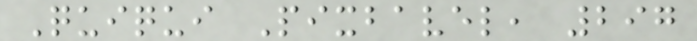Quiqui Pixbavel, 297
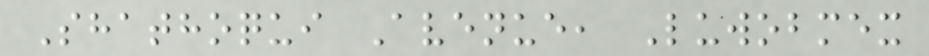Shathoqui Avenue, Luwobmex
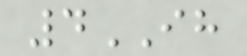4IH
